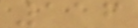116
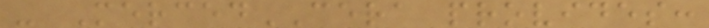- MercedCERA provides:
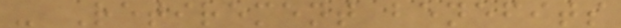- Retirement benefits
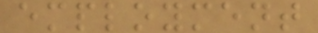employment
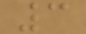3
